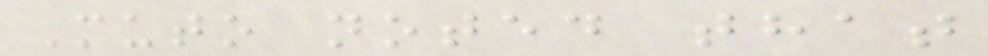Muto noted that
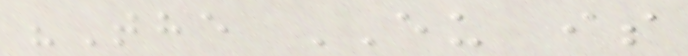"The EU is
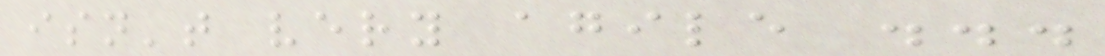isn't very agile ...
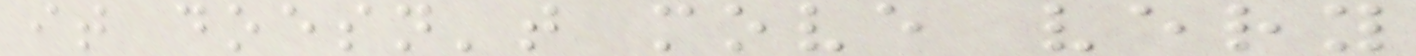it doesn't move very
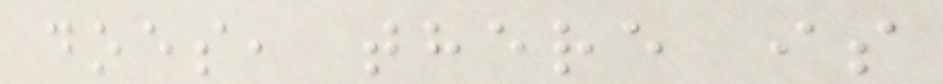does, there is
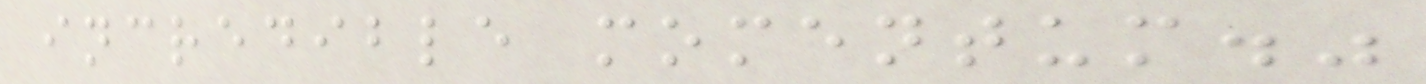incredible momentum."
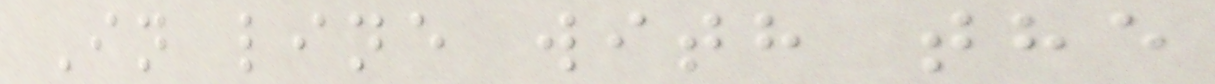In line with the
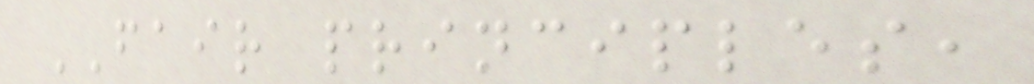FAIR principles,
